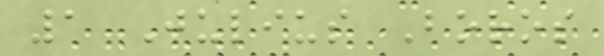1 Julius Boros
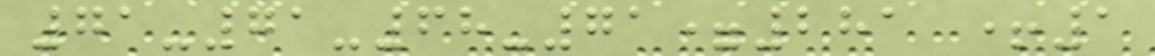71-71-68-71=281 +1
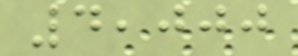4,000
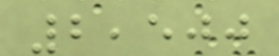2,500
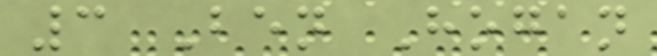3 Ben Hogan
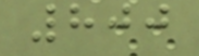800
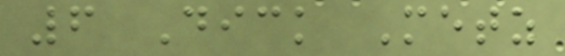6 Dick Metz
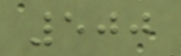500
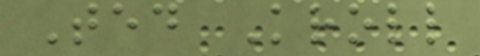Ted Kroll
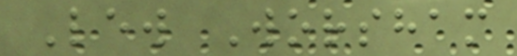Lew Worsham
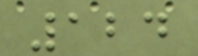124
